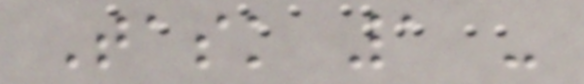Task 1 -
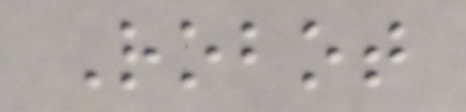Robot
